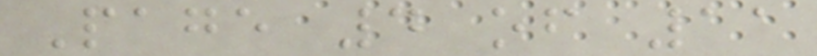Page 4 of 11
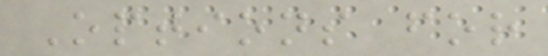Options for
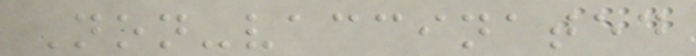Non-vaccinated
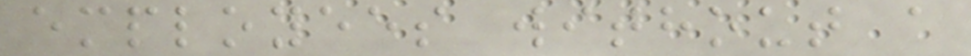employees without a
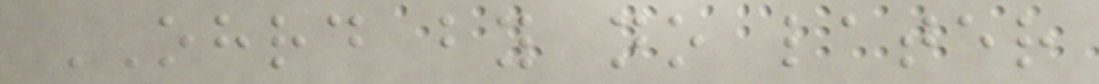OHRD by no later
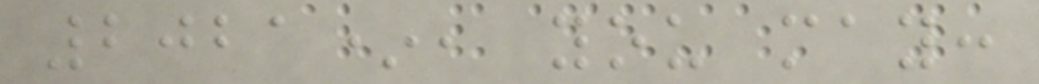2021*, you may:
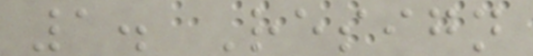1. Resign
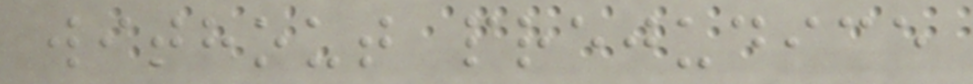without prejudice
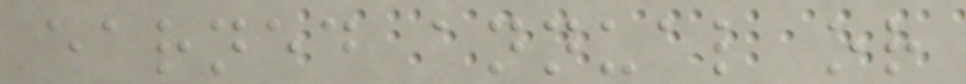earned annual or
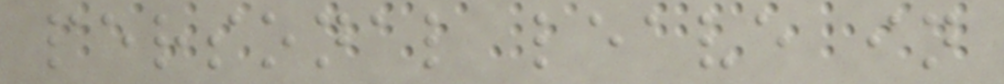personal leave in
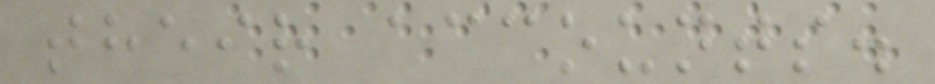their accounts.
